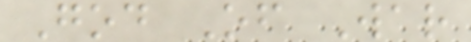God Of War
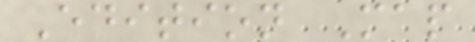Edition Map
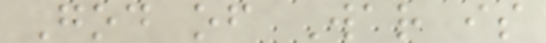God of War is
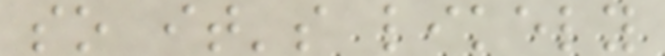so it's likely
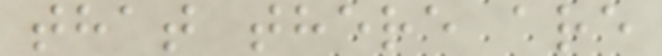that there are
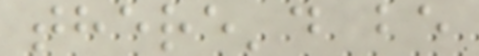there'd be
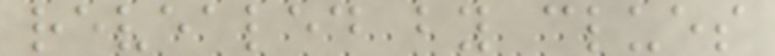revealed by clues
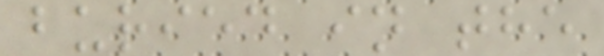buried in the
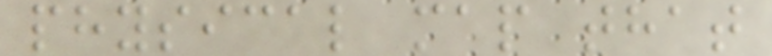physical map that
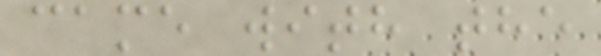came with the
